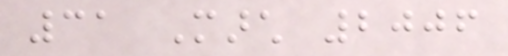31 March 2006
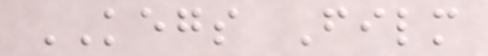KEGS Film
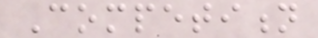Competition
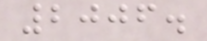2006.
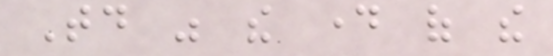Today was the day of the
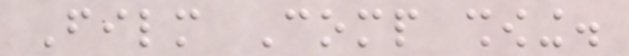Film Comp showing.
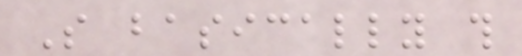So basically this
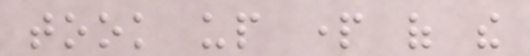took up part of the
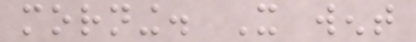morning. It went
